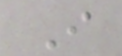I
